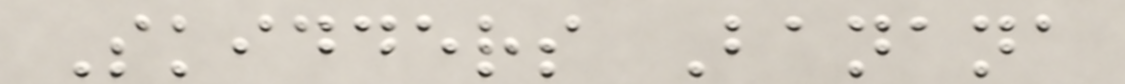Skidders Banana
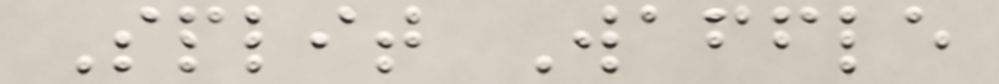Split Waffle
